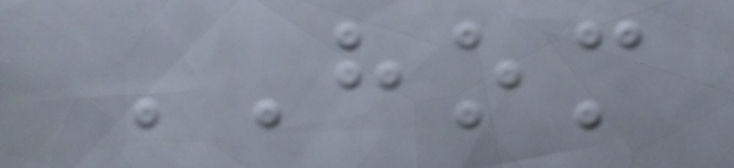HOM
